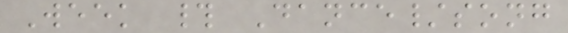Week # Dance/song
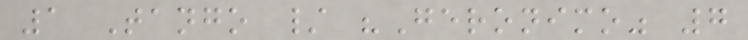1 Tango / "Geronimo" 7
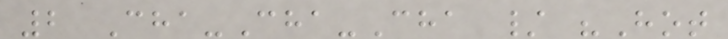2 Cha-Cha-Cha / "Hot
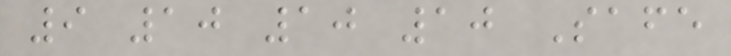9 10 10 10 Safe
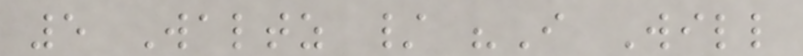5 Waltz / "I Will
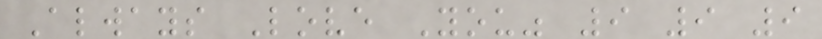Always Love You" 9 9 9
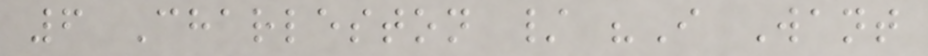6 Charleston / "I Want
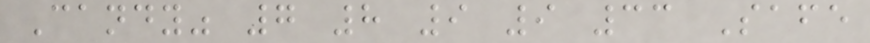Candy" 7 8 9 9 33 Safe
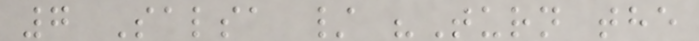7 Salsa / "Turn the
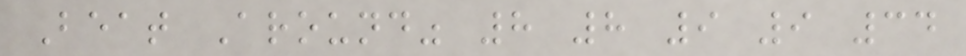Beat Around" 8 8 9 9 34
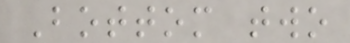Bottom two
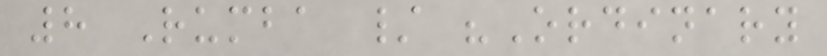8 Rumba / "Ordinary
